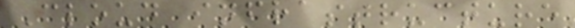Cloud infrastructure
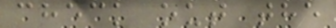check out the
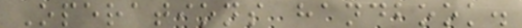Operations handbook.
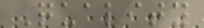Quality
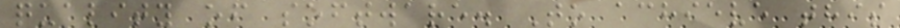quality of software. To achieve this
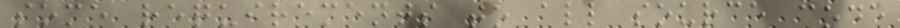some requirements to all source code
